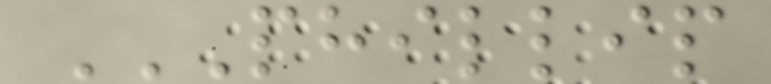PHILLIP
